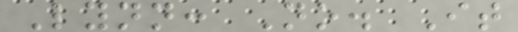Lynn: No. It
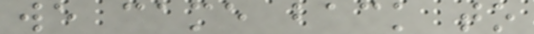we came back to
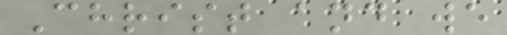Christ and we
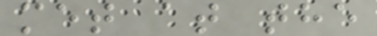met at the
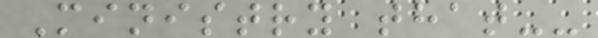Ministry that--
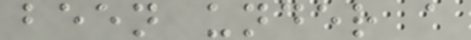been under a
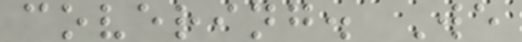covering. We
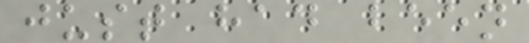just had been
